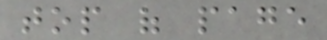top of page
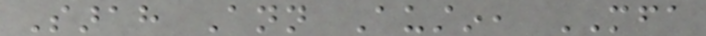Sarah Ann Austin, MFA
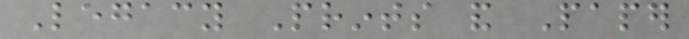Legacy Prints and Paper
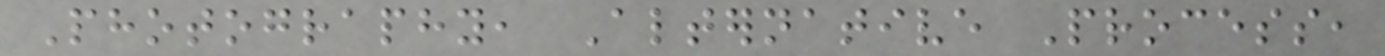Photography, Alternative Process,
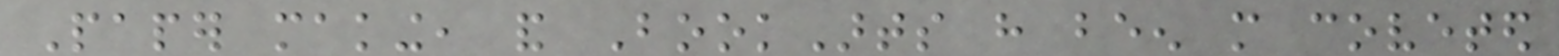Paper making, and BookArts have been more coveted
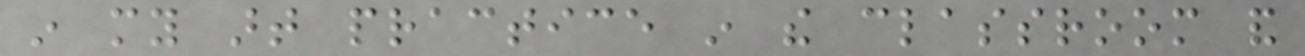in my art practice in the classroom and
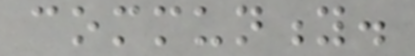community.
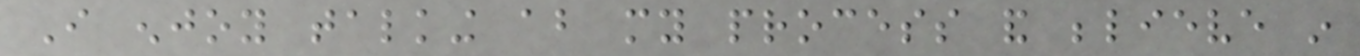I enjoy talking about my process and believe in
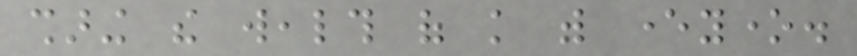sharing the wealth of knowledge with everyone.
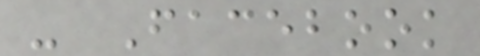- Facebook
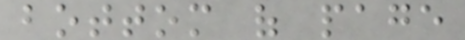bottom of page
